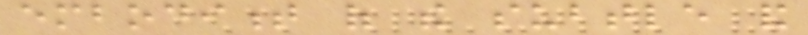embodiment of the subtle and
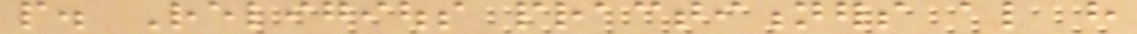people. Religious practitioners also have
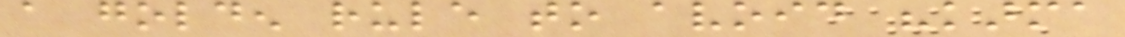a golden rule to avoid "karma
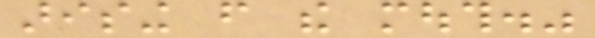arising from the mouth."
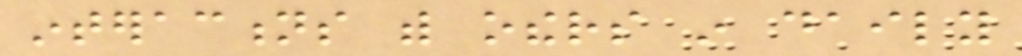interactions with others in daily
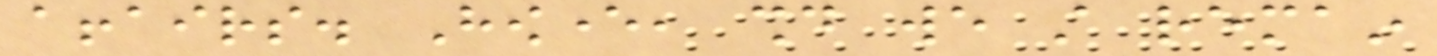affairs. However, should we still remain
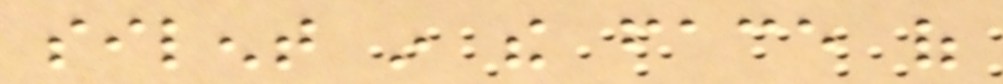silent in the face of
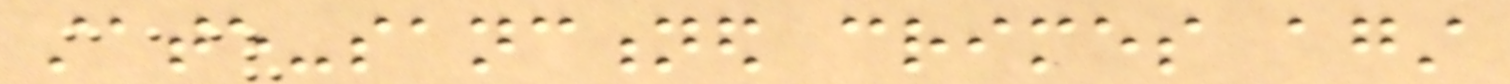state-sanctioned crimes against
